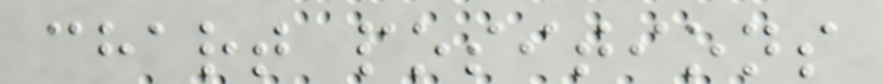chart positions
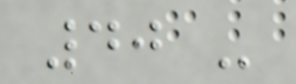40 -
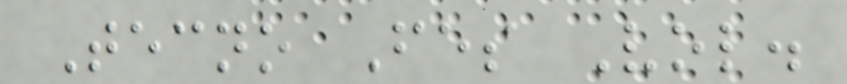Tecno Fes Vol.
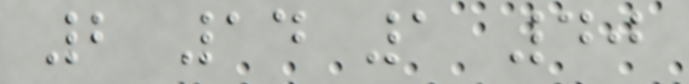2 14 1 40
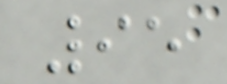95
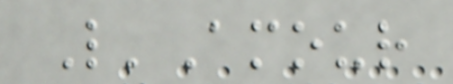L'Amour
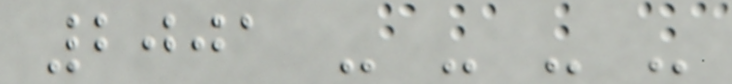2001 - - - -
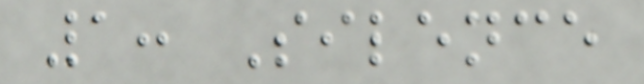1: Silence
